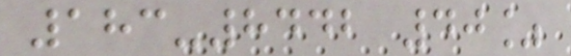183-8442 40%
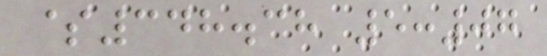$348.38 5:07
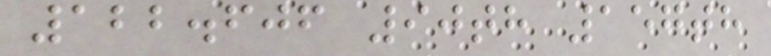122.606 90th 157th
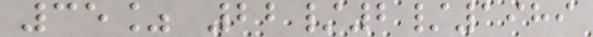35% 22/2/1989
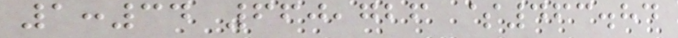1:34 660,726 $463.84
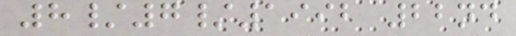8/7/1992 22nd
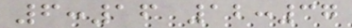6:16 12:37
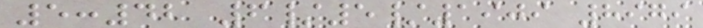5:42 6/5/1909 8979
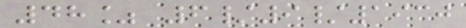48% 6/9/1930
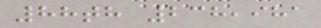88th 238,981
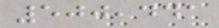500,441
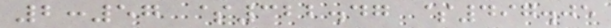2:57 $322.47 $497.05
